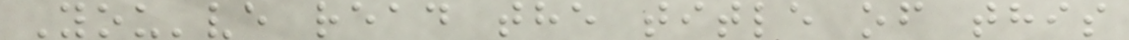You've read the title of this
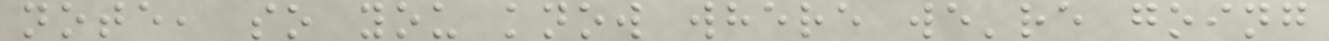note, so you know where we're going
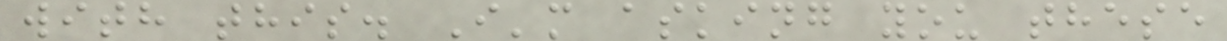with this. I'm asking you these
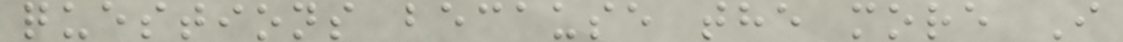questions because the more I
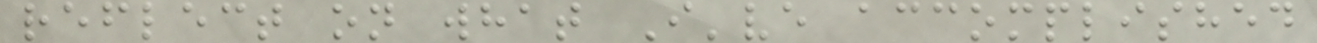reflect on what I've accomplished
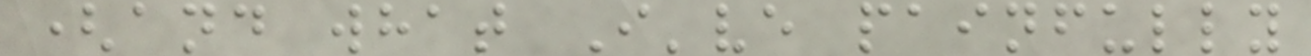(and what I've painfully
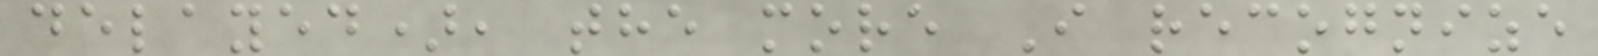delayed), the more I recognize
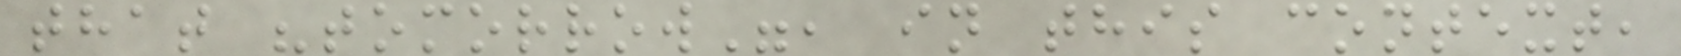that "tomorrow", in this context,
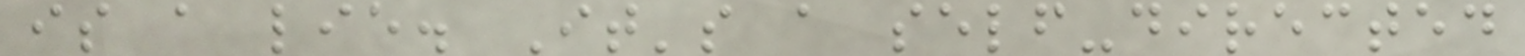is a lie. It's a self-directed
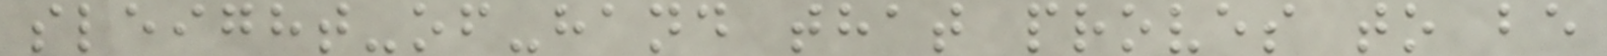sleight-of-hand that proves to be
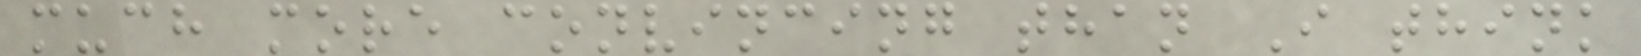much more convincing than I think
